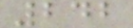242
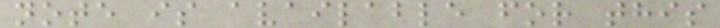note is available for this
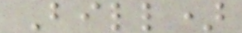Bill)
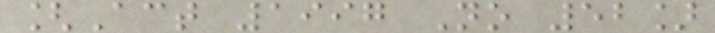[Act 1997 No 52]
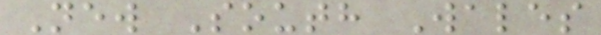New South Wales
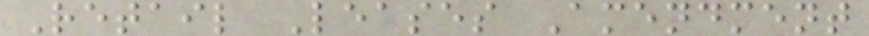Retail Leases Amendment
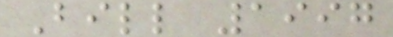Bill 1997
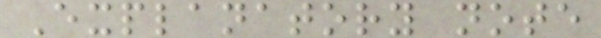Explanatory note
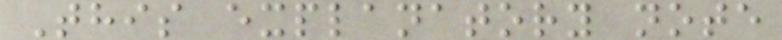This explanatory note
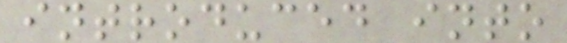introduced into
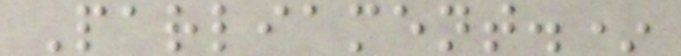Parliament.*
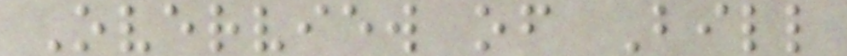Overview of Bill
